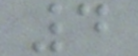4
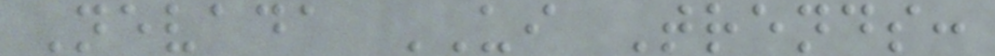Nevada UI Trends:
